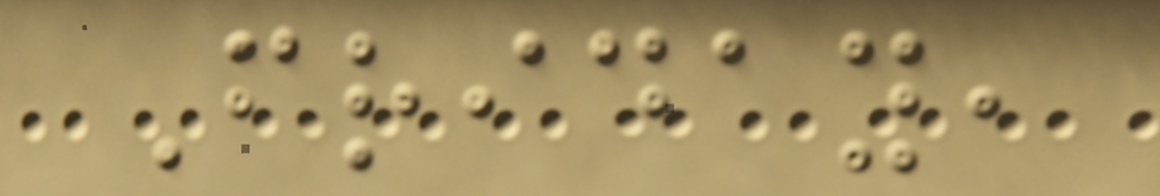Friday,
